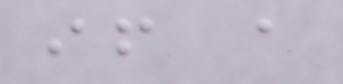if a
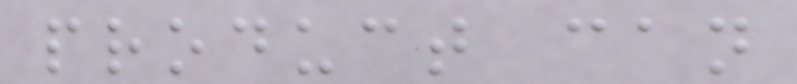product can
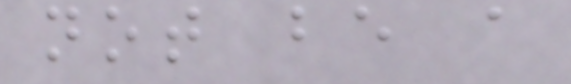not be a
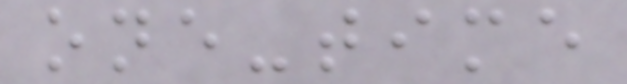one-time
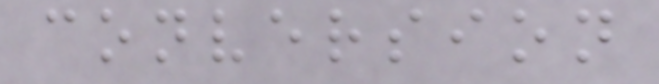conversion
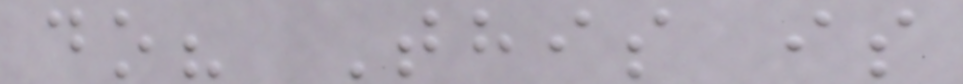do? This is
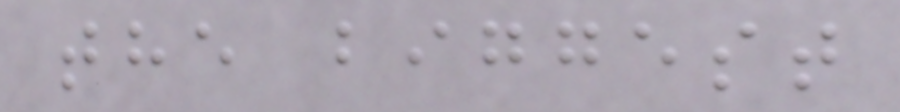the biggest
